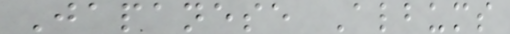Japanese Albums
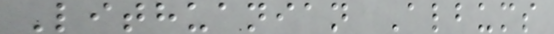Lithuanian Albums
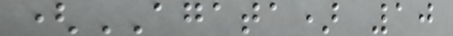(AGATA) 10
